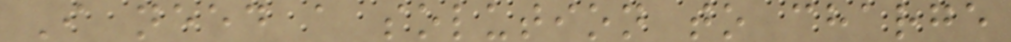I need a solution to charge
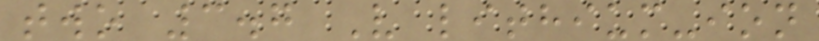two 3.7 V lithium-ion
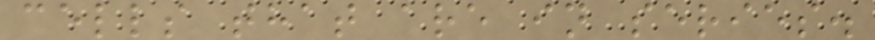cells that are in series.
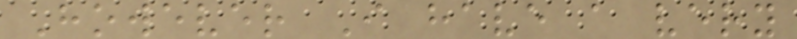However I have a very
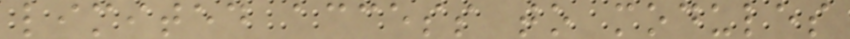limited access to modules
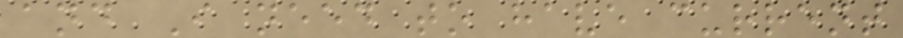and I need to have current
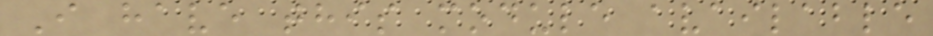I have this module available
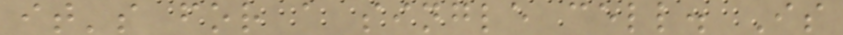it's for a single cell. Is
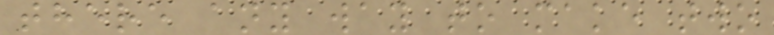there any way to make two
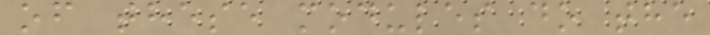of these modules do the
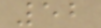52
